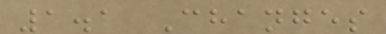1.1 Changes
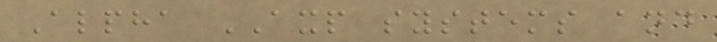Alpha AXP systems and
